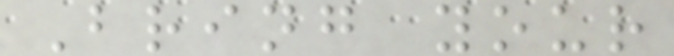Bring your
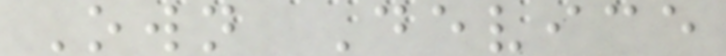Own Device
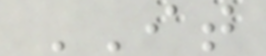IT
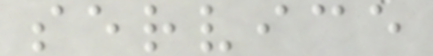service
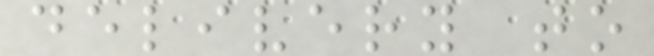delivery to
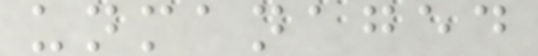unmanaged
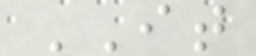IT
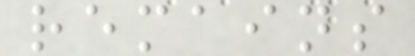remains
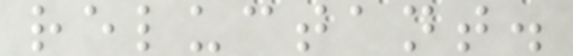reluctant.
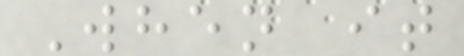When it
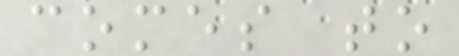comes to
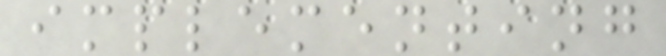implementing
